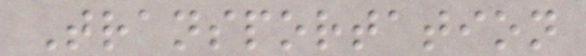Transportation
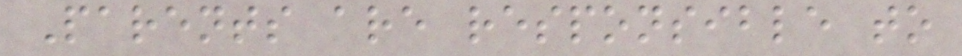Parents are responsible to
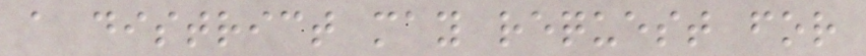a district may request for
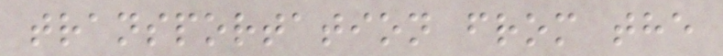transportation from the
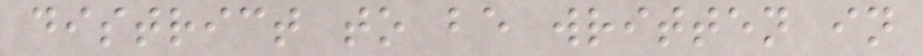district to be written in
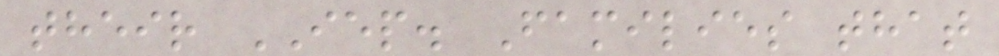their IEP. Families that
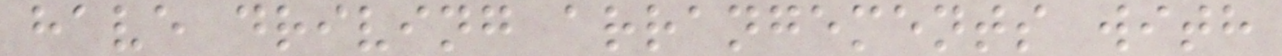have driving arrangements with
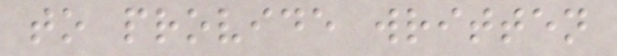to provide written
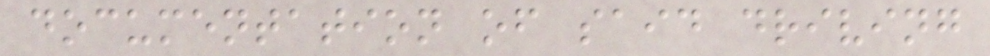documentation of said driving
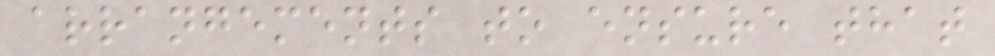arrangements to ensure that
